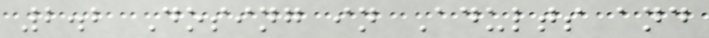2.2 Dosing in Adults and
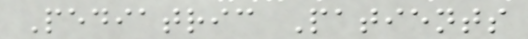Pediatric Patients
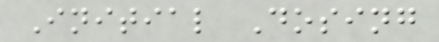Initial Dosing
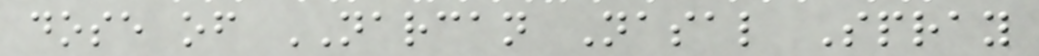dose of NARCAN Nasal Spray
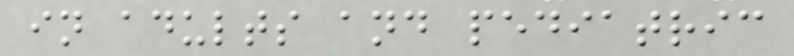in adults and pediatric
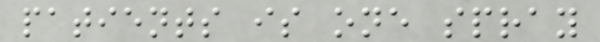patients is one spray
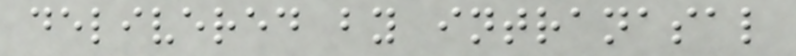delivered by intranasal
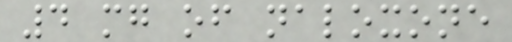4 mg of naloxone
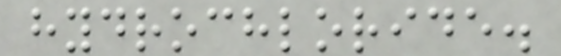hydrochloride.
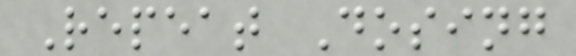Repeat Dosing
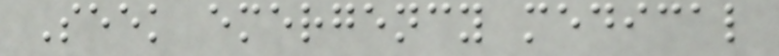Seek emergency medical
